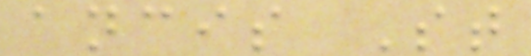ancis St
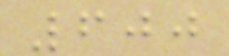600
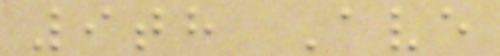9th Ave
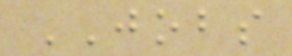JOBS
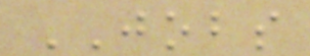JOBS
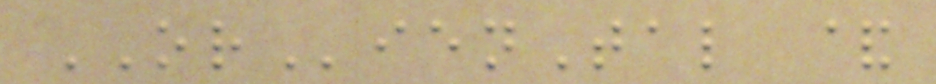ORienTal &
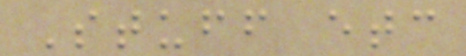Stuff etc
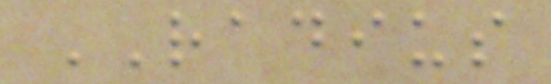RADIUS
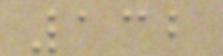132
